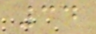34
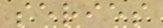series
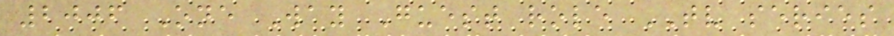2006 One Way Guest role TV series
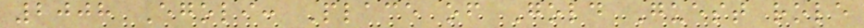2008 Egoli: Place of Gold Guest role
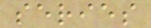series
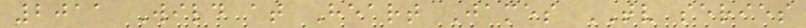2011 Wild at Heart James TV series
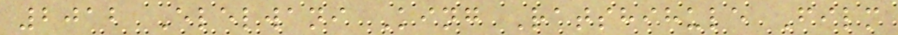2012 Elelwani King Ratshihule Film
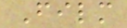Film
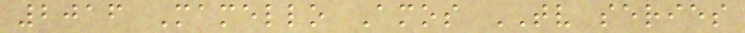2016 Mamello Amos TV series
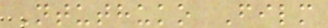Ntuthuko Film
